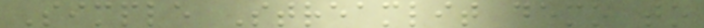Simple Streamlit demo to
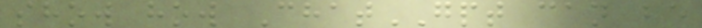show how ChatGPT can be
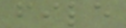file
